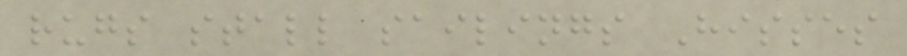rugs stall sailings Hisses
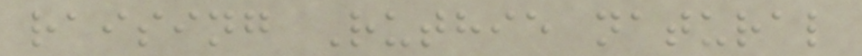raising Ruthie natural
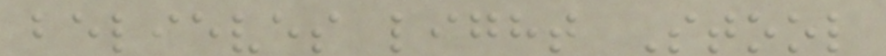believes light Stool
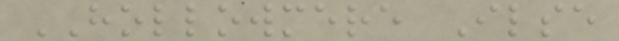HOLLOWMERE Ilse
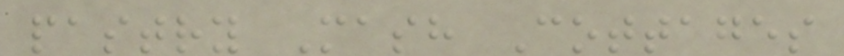pastry Mash Cottages
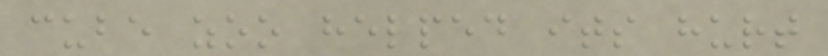cube zoo helped its hurt
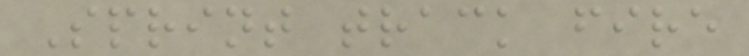Sprint track fire
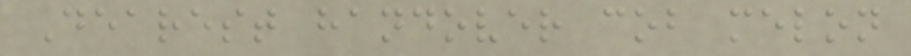Dearest handover cob melon
